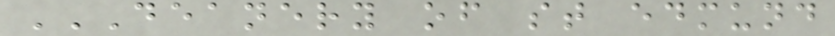DEANERY OF ST EDMUND
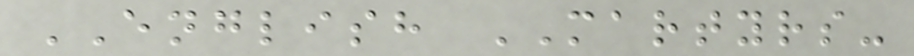ENGLISH MARTYRS-
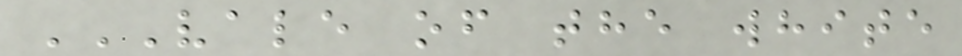VALE OF THE WHITE
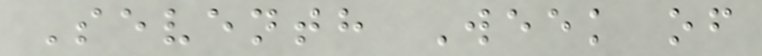Seventh Week of
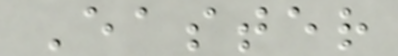Easter
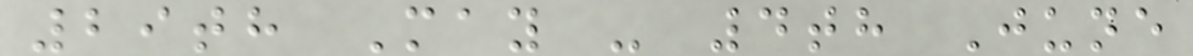29th May - 4th June
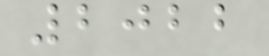2022
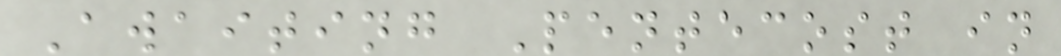Awaiting Pentecost in
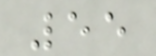55
